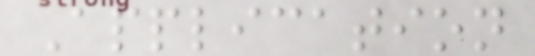Application
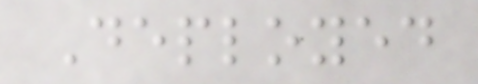Deployed
